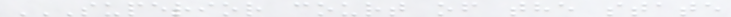SUPERIOR COURT OF THE STATE
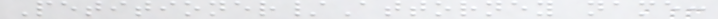Petitioner/Attorney name:
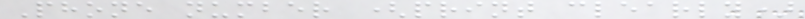Phone number (print clearly)
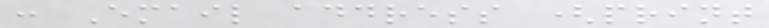: Email address (print
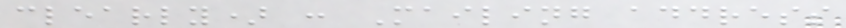clearly) : Mailing address
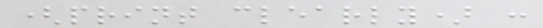(print clearly) :
